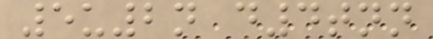5u2n d4tnn
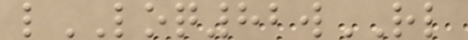lLOQ82wRL
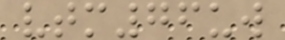vtm76uw
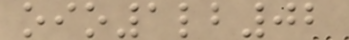oio1lb02
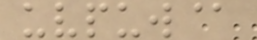uvpuw@
